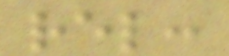rel:
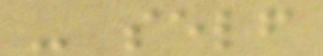- self
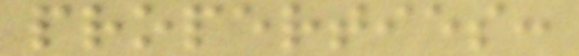properties:
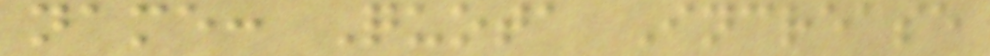name: Quota Increase
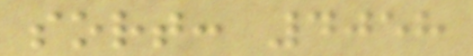sort: 4058
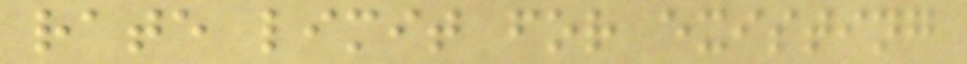rate limit for existing
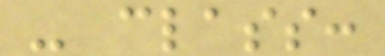- class:
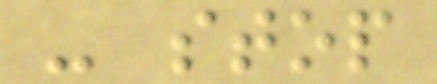- stop
